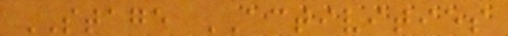STAGE ACTIVITIES
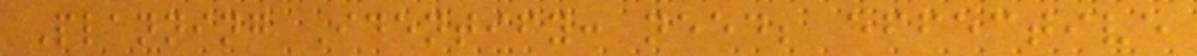Planning Identify: need; effective
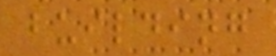building
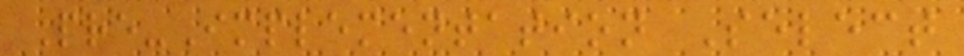Pre-Implementation Select
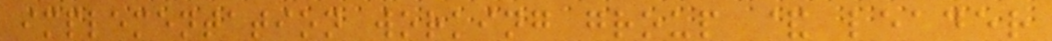implementation working group & leader
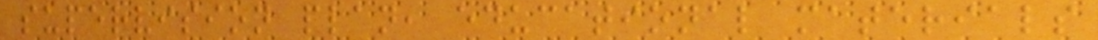supervision plan, educational materials
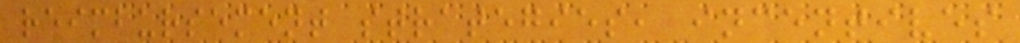reimbursement strategies, incentives
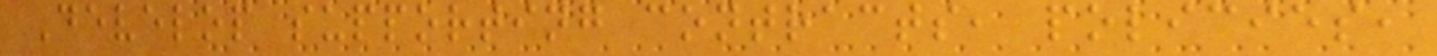Develop supporting contracts, policies,
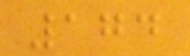174
